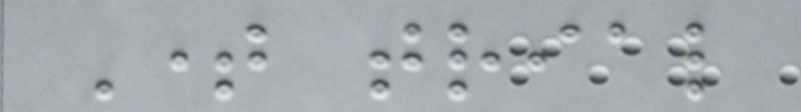Time trial
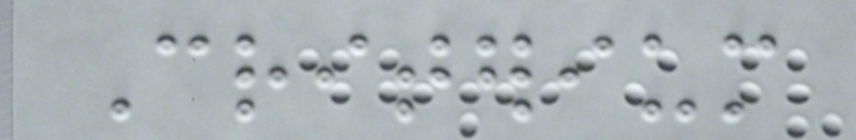Criterium
